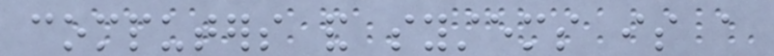computers and systems is a
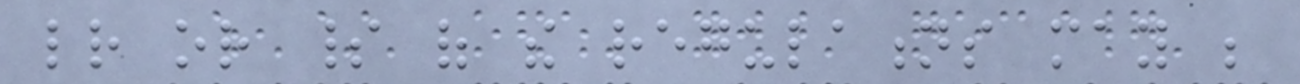letter or spirit of the regulations may be
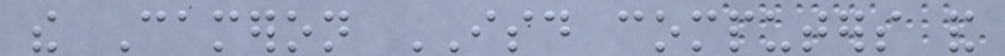the Cameron ISD computers and
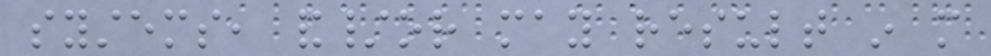systems, and/or may result in more
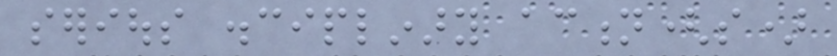serious disciplinary action(s)
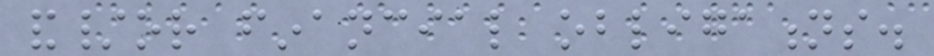and/or financial obligations.
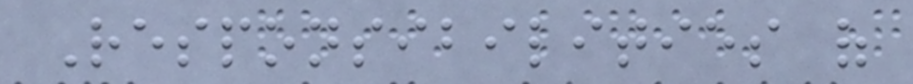Responsibilities of
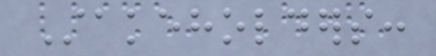Stakeholders:
